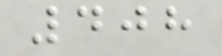408
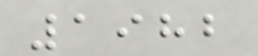1982
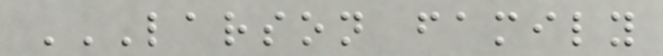LARSON FAMILY
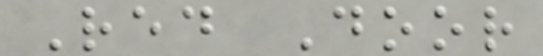Red Door
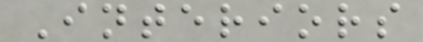Interiors
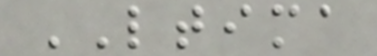LTIMA
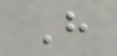H
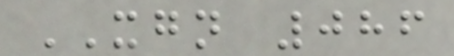XGN 086
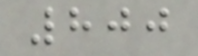800
